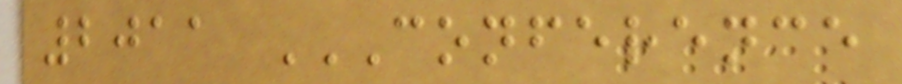2011 CONFERENCE
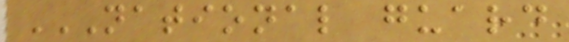NATIONAL GUARD
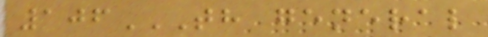106TH GENERAL
